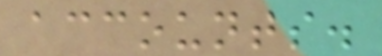accounts.
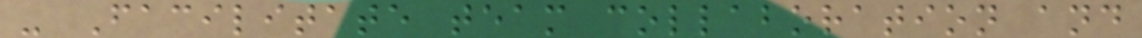- Facilitate team collaboration and
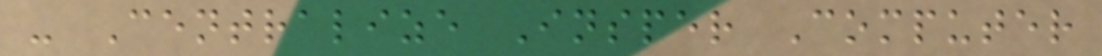- Centralize Insper Computer
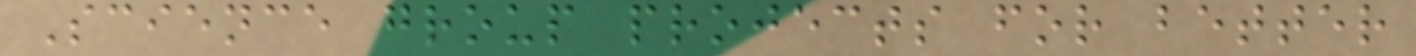Science group projects for better
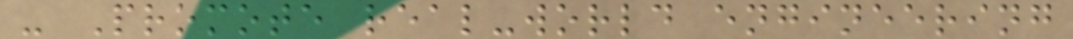- Promote real-world engineering
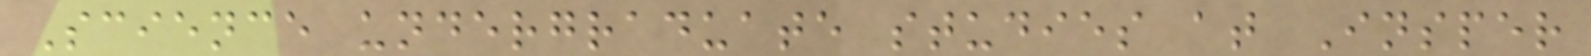Science undergraduate studies at Insper
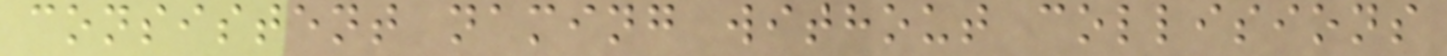consistent naming without collisions
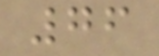76
